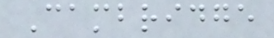Cambridge
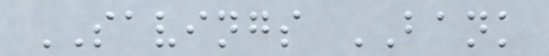SAVINGS BANK
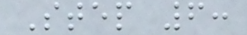Step 6:
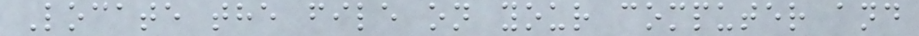Locate the file on your computer and
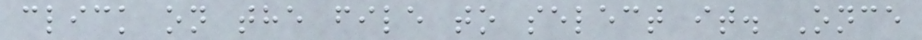click on the file to select it. Once
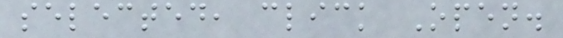selected, click Open.
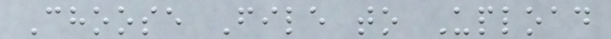Choose File to Upload
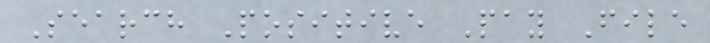Search Positive Pay File
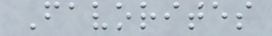Favorites
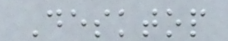Desktop
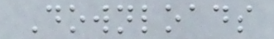Downloads
